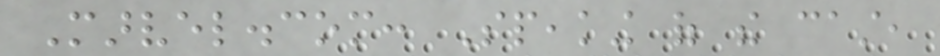Marvel.com: Speaking of the cast,
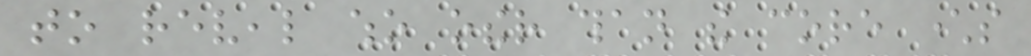to reveal who other than the core characters
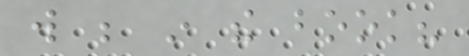will be in the book?
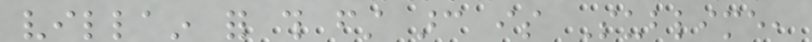villain for this first arc is Sublime,
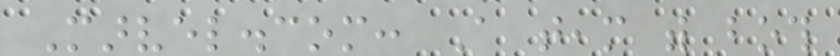Marvel.com: A team with both
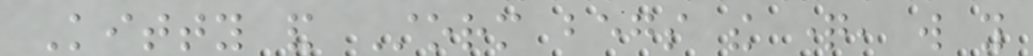Kitty and Storm begs the question, will you
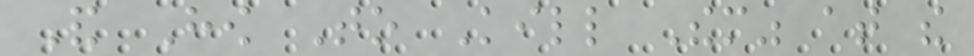And How To Kill Them" at the
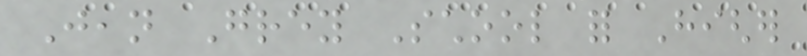Jean Grey School for Higher
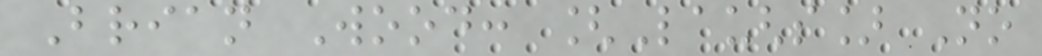Brian Wood: [Laughs] No
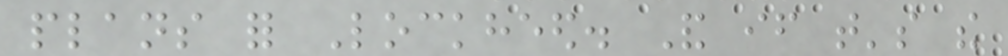plans for Lockheed. And if that's the
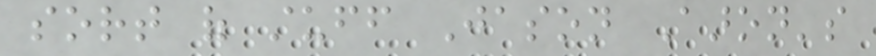sort of stuff Jason Aaron's
